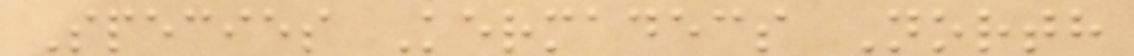Species Kermadecs North
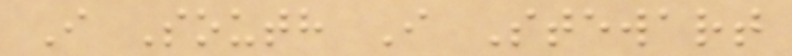I South I Stewart
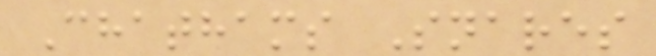Chathams Snares
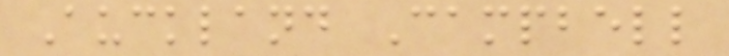Auckland Campbell
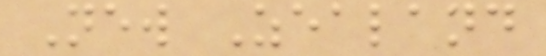New Zealand
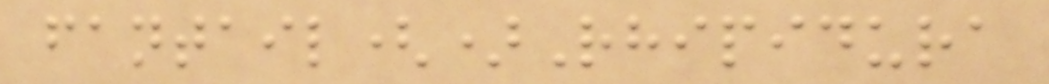fantail()Rhipidura
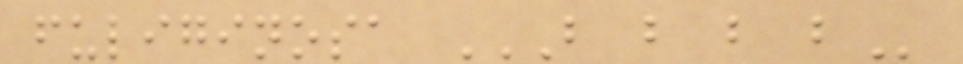fuliginosa B B B B
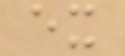ex
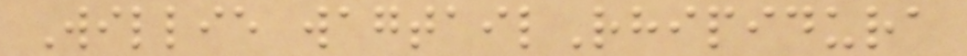Willie wagtailRhipidura
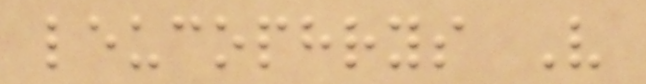leucophrys V
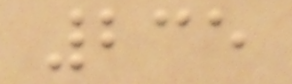235
